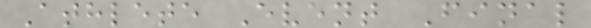Athlete Event Final
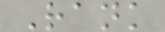Rank
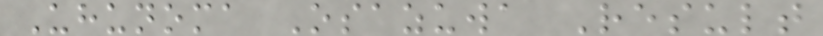Uhunoma Osazuwa Result
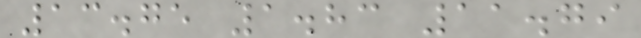13.75 1.83 11.79
